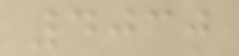4030
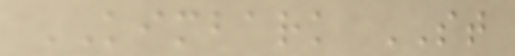KIMBARK ST
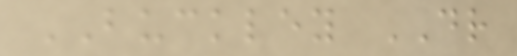BUCKLEY DR
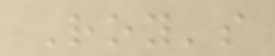Roy's
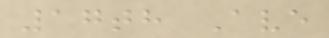17th Ave
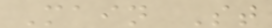Main St
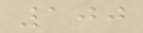100
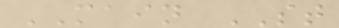MAIN ST
